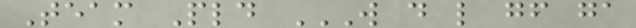Team Pld W D L GF GA
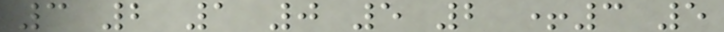3 2 1 0 5 2 +3 5
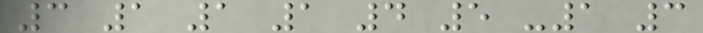3 1 1 1 4 5 -1 3
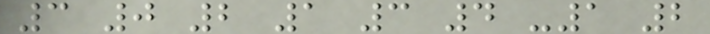3 0 2 1 3 4 -1 2
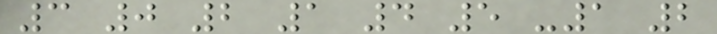3 0 2 1 4 5 -1 2
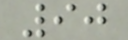90
